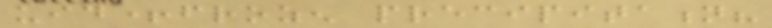uid+frozen precipitation?
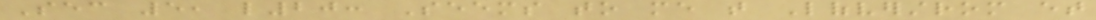Sec 5, l20: Seems to me that Lofverstrom et
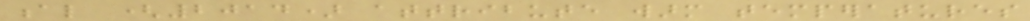al (2014) attribute warm temperatures
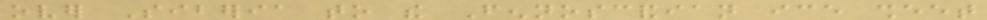over Siberia to the Fennoscandian ice sheet
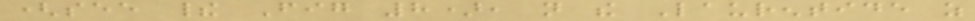(see their Fig 8), not the Laurentide as
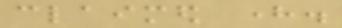claimed here.
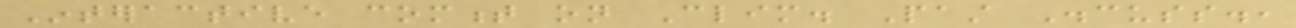Interactive comment on Clim. Past Discuss.,
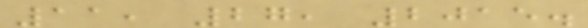11, 27, 2015.
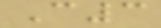C3
